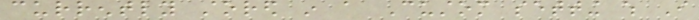currently stored in a Custom setting which I
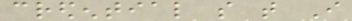credential so that I
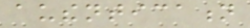authentication
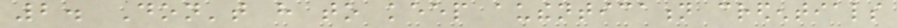2. Don't have to keep authentication credentials
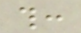this:
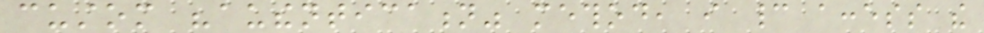custom "authentication" method, i cannot access the
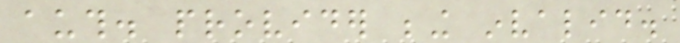auth. provider being invalid.
